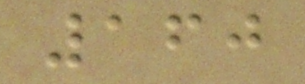160
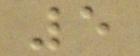5
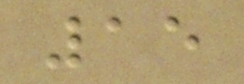15
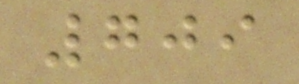709
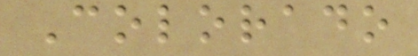Colorado
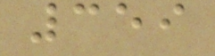359
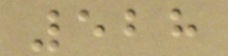528
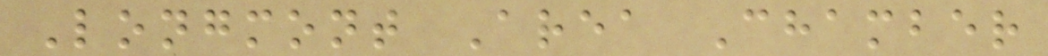Longmont Area Chamber
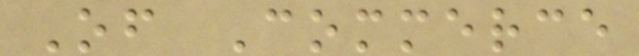Of Commerce
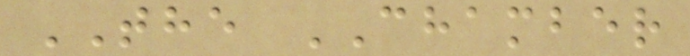THE CHAMBER
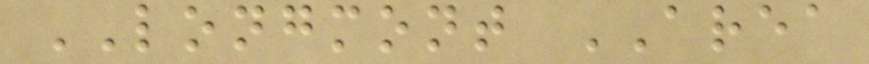LONGMONT AREA
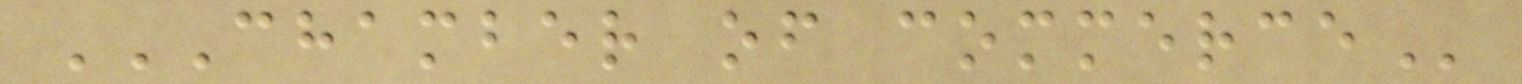CHAMBER OF COMMERCE
